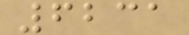6231
